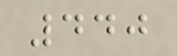440
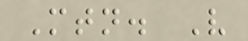Mtn. V
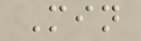Min
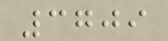3709
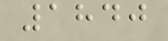1840
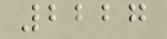2227
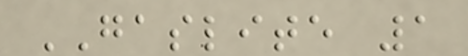GASLITE 1
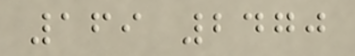169 2470
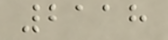2118
